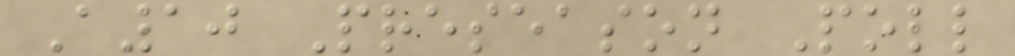A10 Preseason Poll
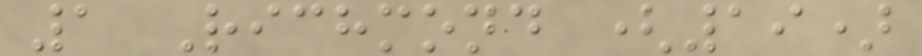1 Richmond (19)
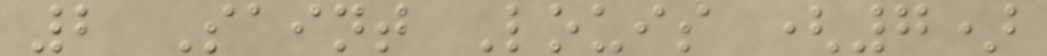2 Saint Louis (7)
